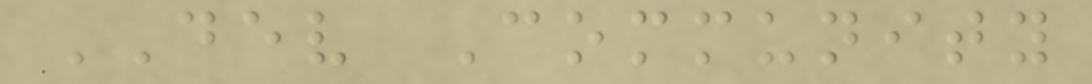DEV Community
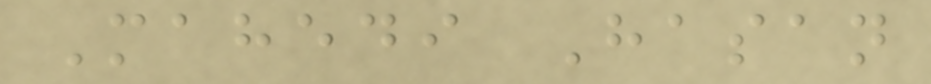Mahedi Hasan
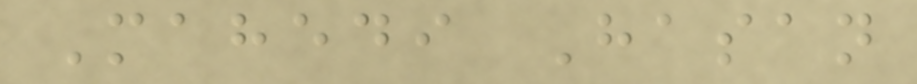Mahedi Hasan
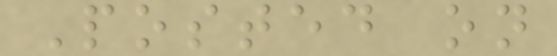Posted on
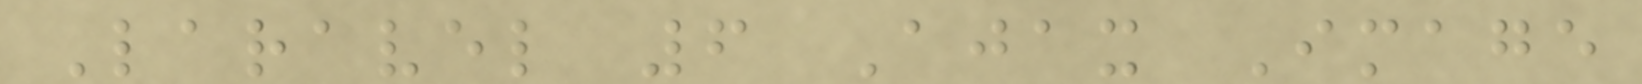Laravel 6 Ajax Image
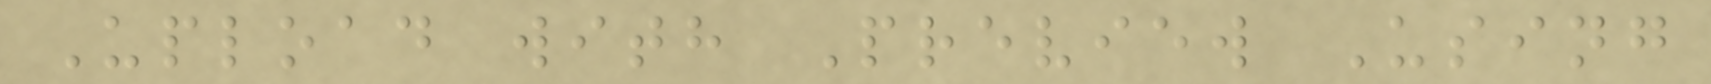Upload with Preview Using
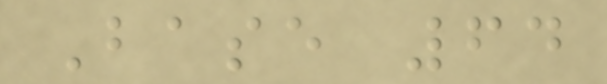Base 64
